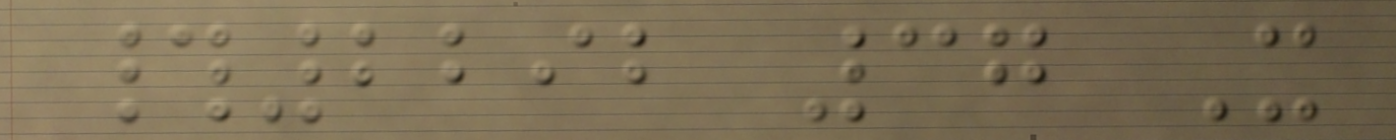#2292 37 X
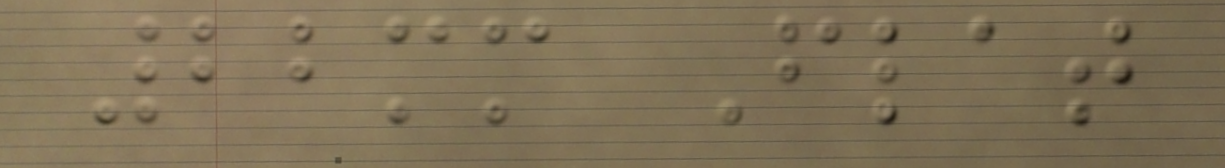22mm Flat
